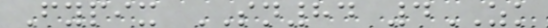Fypix SN84 4ZK
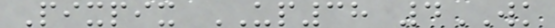Pixpix UP38 4WK
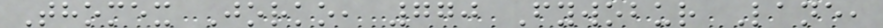Thomex Jorko, 770 Fywobur Lane,
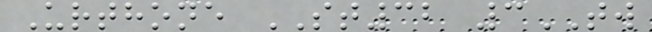Urthone ST32 3TW
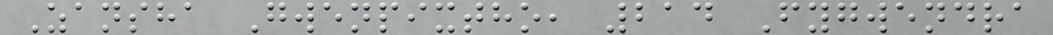Zansha Gwenpixtho, 214 Fygwendra
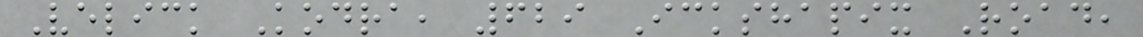Velick Kodra, 629 Ickshapix Road,
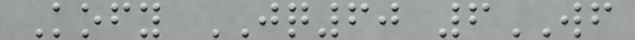Kofy JQ60 6WF
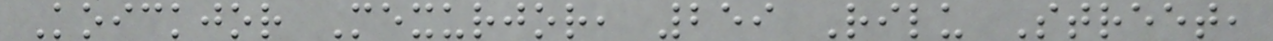Koickjor Mexurjor, 259 Rilu Street,
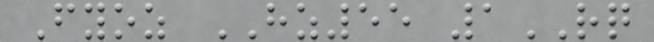Fyoz HZ55 1RQ
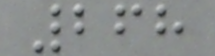268
